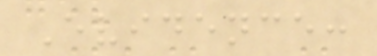Evidence:
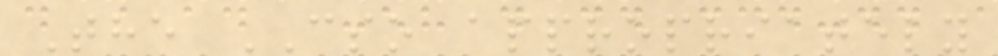The CSO appropriately
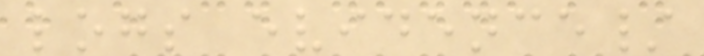logs evidence/
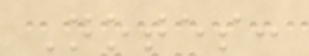Notes:
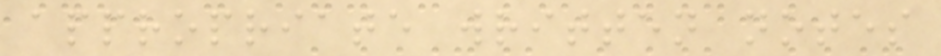appropriate written notes
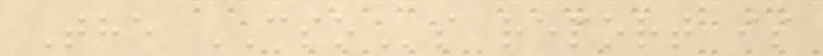The CSOs report is
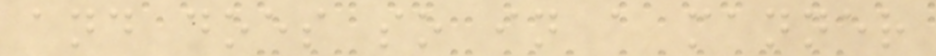and does so in a manner
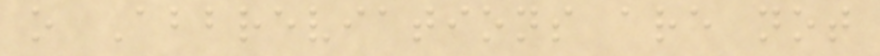o Abbreviations are not
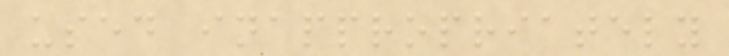used inappropriately
